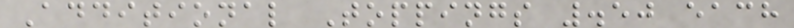Additional Toppings .50 each
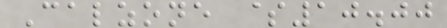Calzone $10.00
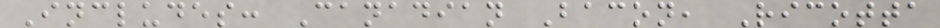Includes: Canadian Bacon, Ricotta
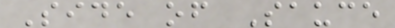Side of Sauce
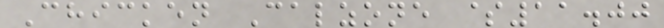Chicken Calzone $11.00
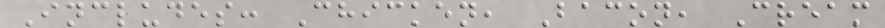Includes: Chicken, Bacon, Cream
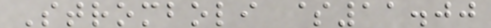Stromboli $11.00
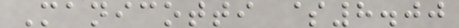Manicotti $8.00
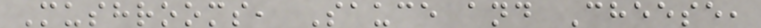Mushrooms, Sauce and Cheese,
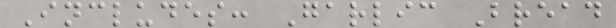Includes: Garlic Bread
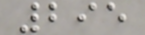295
